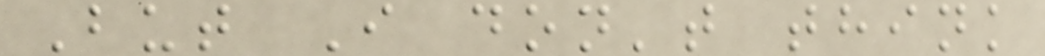But I don't think
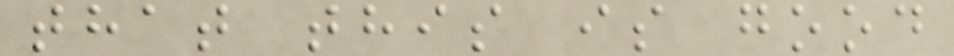that this is good
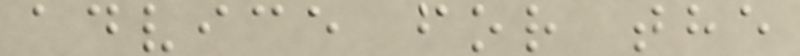advice for the
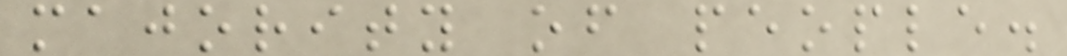majority of people.
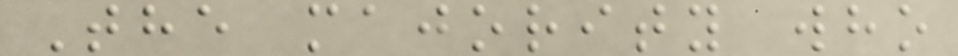The majority who
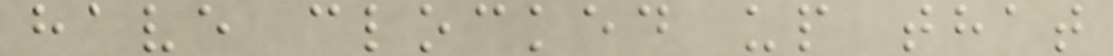have clocked up that
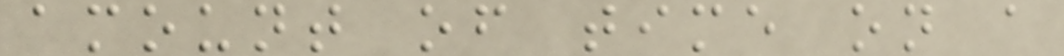amount of time on a
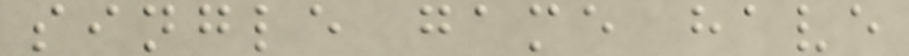single game have
